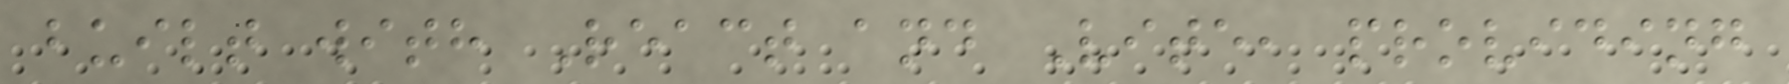built with React and Vite, providing
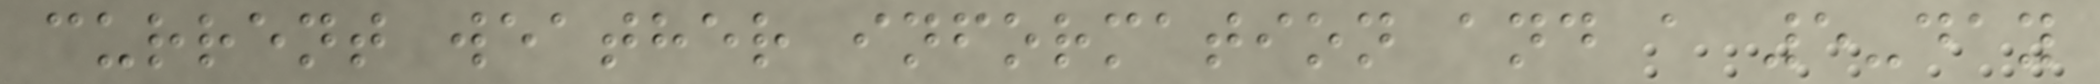current weather information and a 5-day
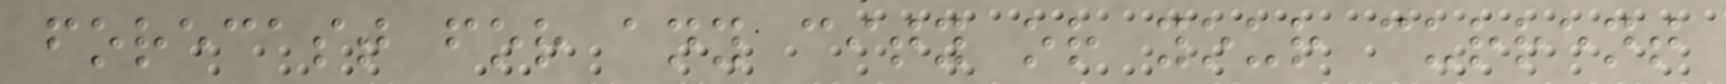forecast for any city or your current
